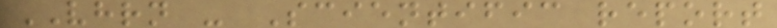VHRN - Scientific report
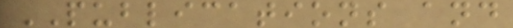PUBLICATIONS and
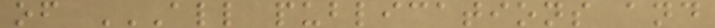of ALL PUBLICATIONS AND
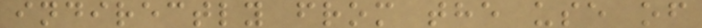indirectly from the use of
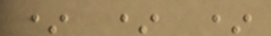* * *
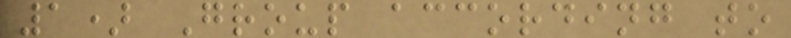1) Group according to
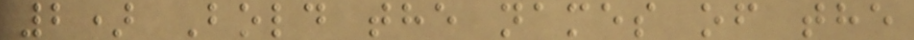2) Bold the names of the
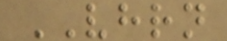VHRN
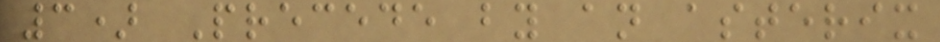3) Precede by an asterix
